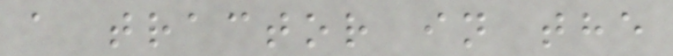a tractor in the
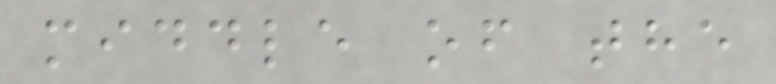middle of the
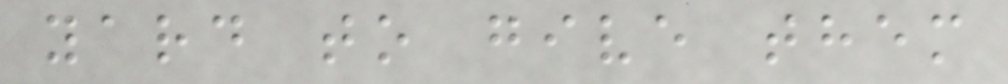yard to give them
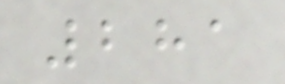281
